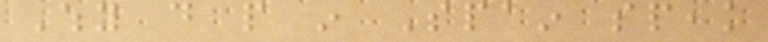Why do people in Spain speak
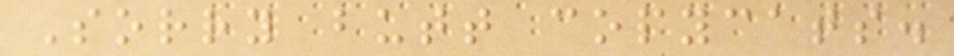Sorry butt copycats.
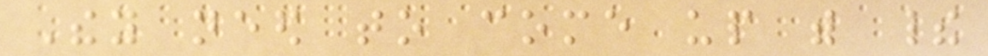They need to come up with their
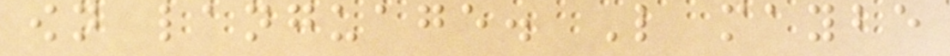own language. Like maybe
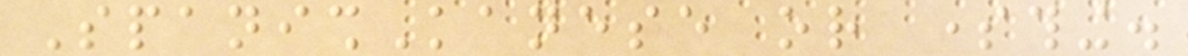SpanishKanese or something.
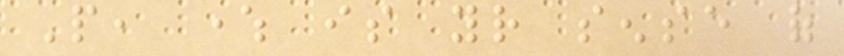People, where is your sense of
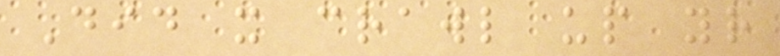Did it crawl up your
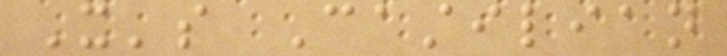It's Castilian
